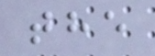the
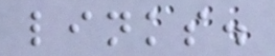links.
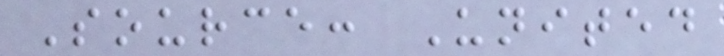Source: United
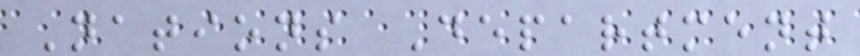Nations Department
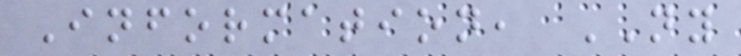Information, NY
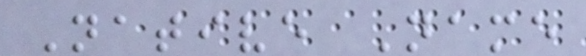Native Name
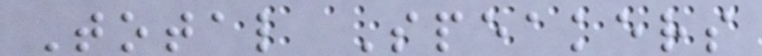Total Speakers
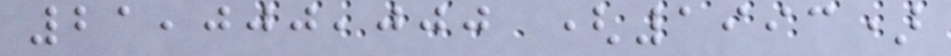21,000,000 (1993)
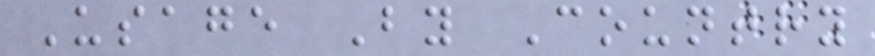Usage By Country
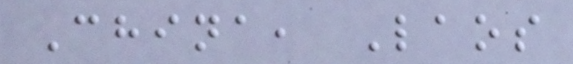China, Laos
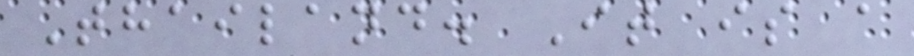Thailand. It is a
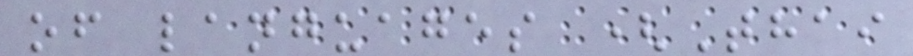of languages (Thai
